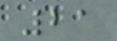21
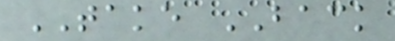TAKE BACK
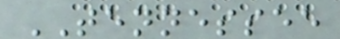TENNESSEE
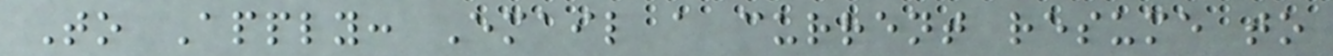To Apply: Email a current resume to
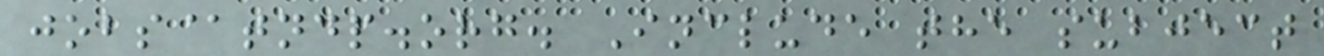jobs@tndp.org. Include the subject
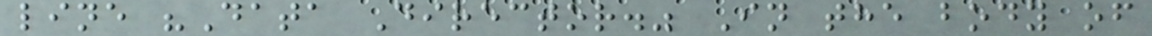line "Data Director." In the body of
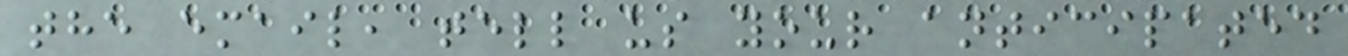the email, tell us your anticipated
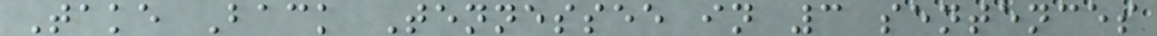Take Back Tennessee in 3 sentences
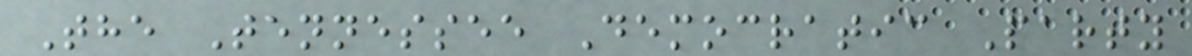The Tennessee Democratic Party
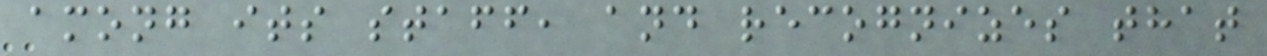among its staff, and recognizes that
